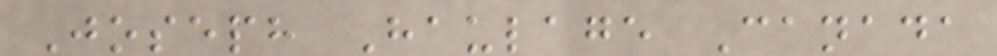Joseph Haulage Canada
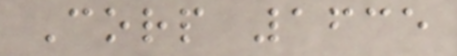Corp 1635
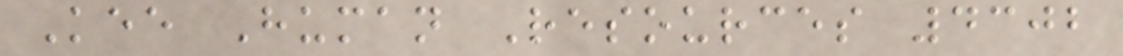Kee Human Resources 4302
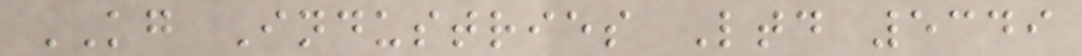KG Industries Ltd 5349
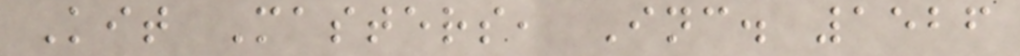Kit Masters, Inc. 1526
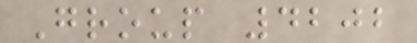Group 4202
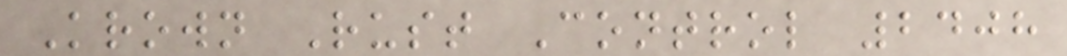Krown Rust Control 2408
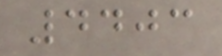4403
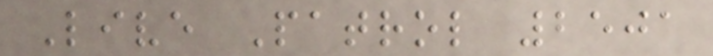Live Patrol 2501
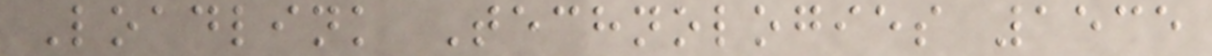Loadlink Technologies 1535
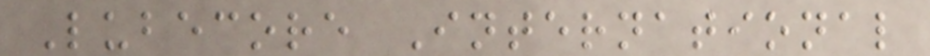Lubecore International
